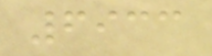6933
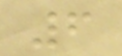6
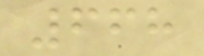668
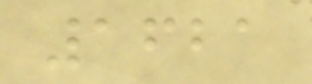1621
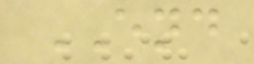END
